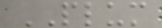PLUM
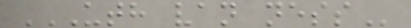UTH VAN NESS
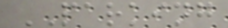PARKING
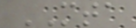MTA
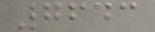7643
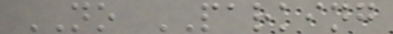NO PARKING
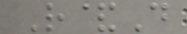R&D
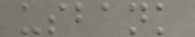usbank
